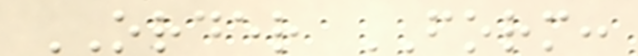ORDER FORM:
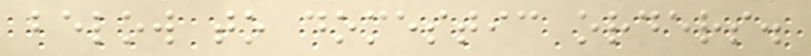below to domestic orders.
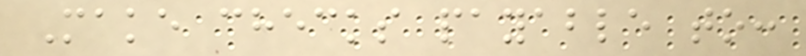Make checks payable to:
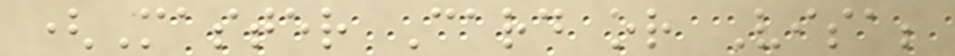(Master Card or Visa;
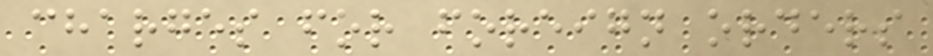charges for foreign orders
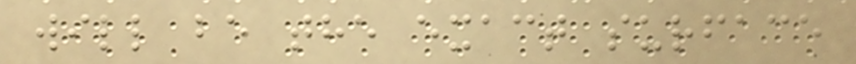will be the exact surface
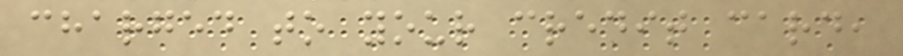charged to your credit card,
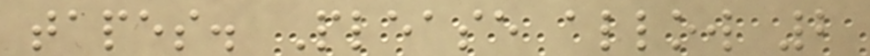tapes. Please allow 2
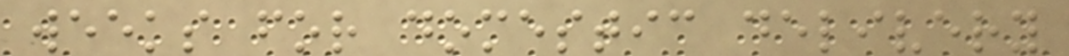weeks for domestic delivery
